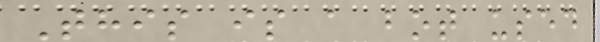This is a bot used
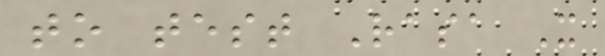to test Rasa X
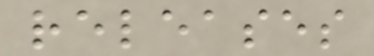releases
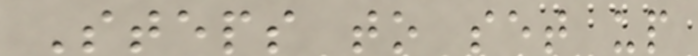Steps to set up
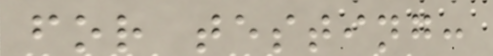for testing:
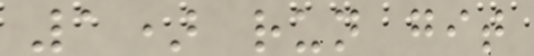1) run git
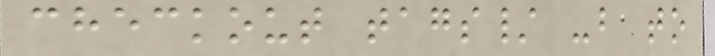checkout tags/ -b to
